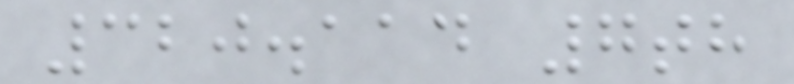320.114 7th
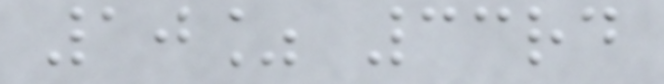10% 33rd
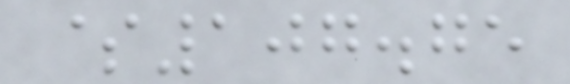$107.75
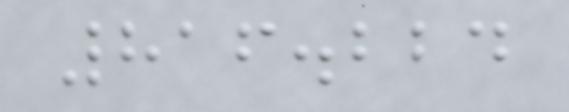816.224
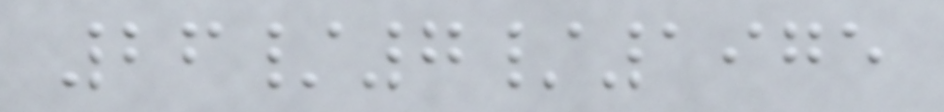26/7/1975
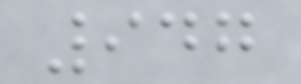947
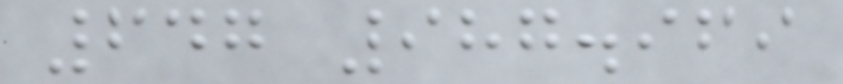647 987.969
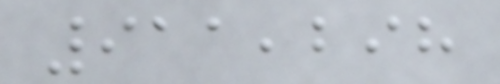911,298
